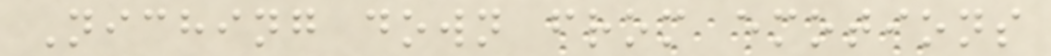Niching down from emotions
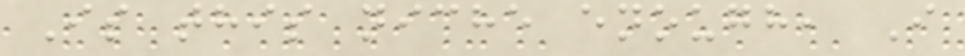Is this niche enough, I
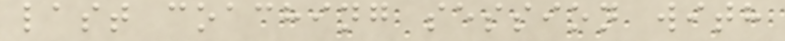last coaching session with
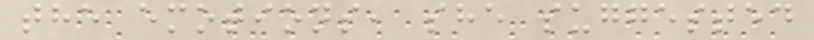the emotions, she suggested
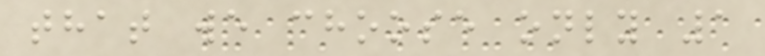that we choose only 1
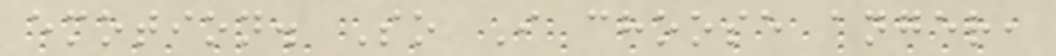emotion. So I choose anger,
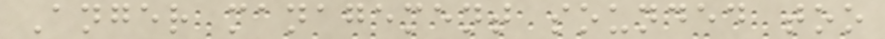Anger management sounded too
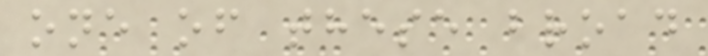one of these broad
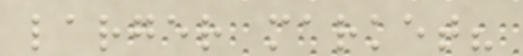larger market?
